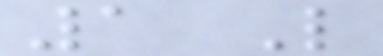1 Like
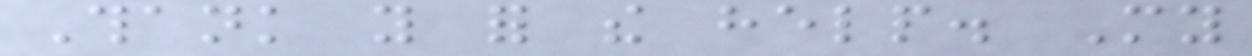Thank you for the help. My
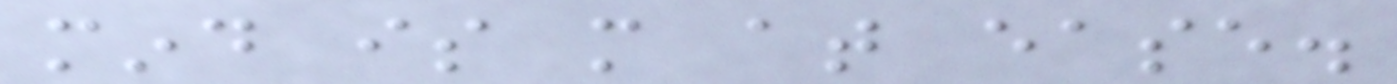mind is more at ease.
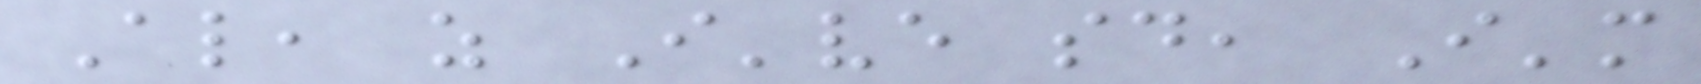Also, as I've said, I'm
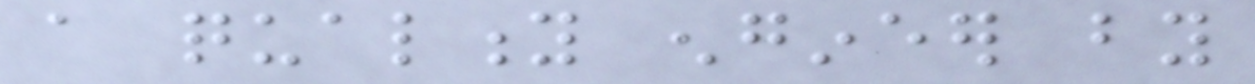a quality engineer by
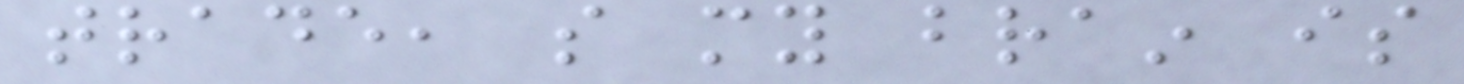trade, so my brain is
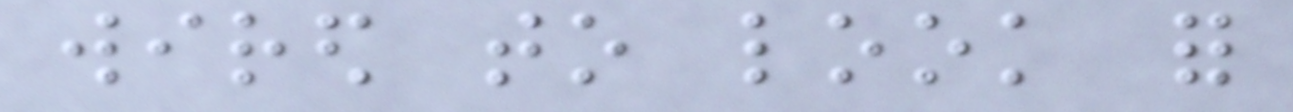wired to look for
